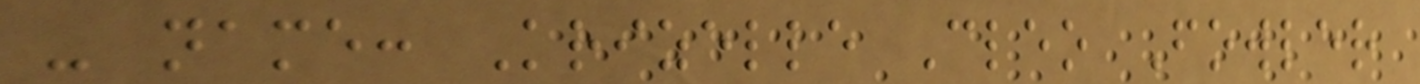- name: Krizelle Cleo Fowler
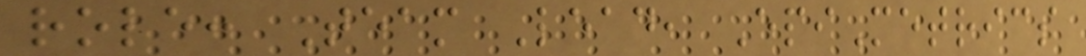role: Team Lead, EpiMetrics
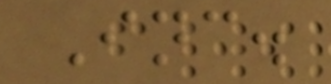Inc.
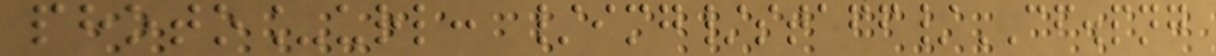photo_url: /img/staff/CF.png
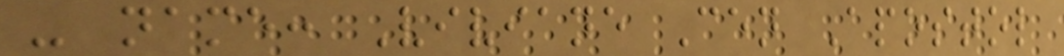- name: Viviane Cen Apostol
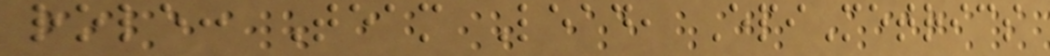role: Team Lead, EpiMetrics
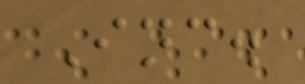Inc.
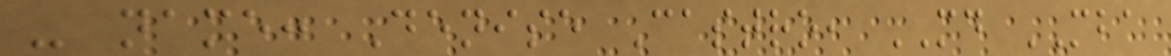- name: Denise Castro, MD MBA
